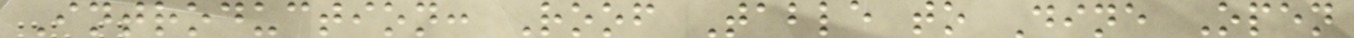Introduction: Roof Table to Dine Open
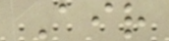Air
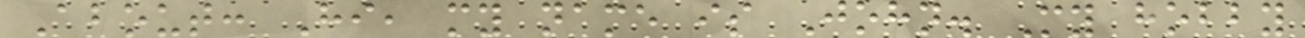About: Hi, my name is John. My hobby
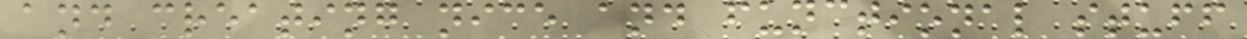and creating nice and functional stuff
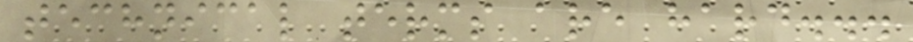technical terms are hard...
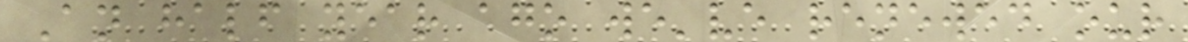An half year ago we've renewed our
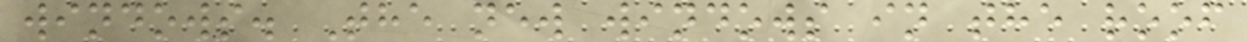windows. The new windows in the roof
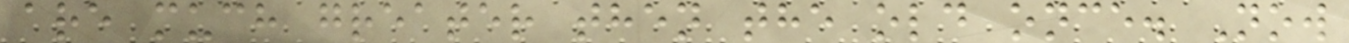are much greater then the old once. Now
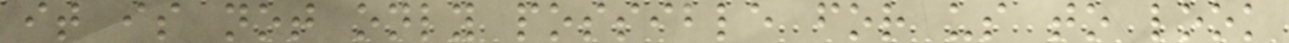it is not only possible for us to look
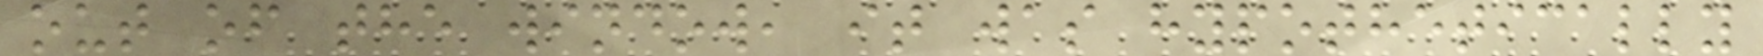out of the window, it was hypothetically
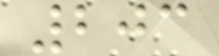203
